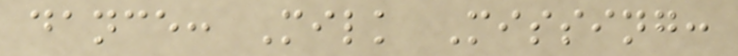dance: Milk Missing:
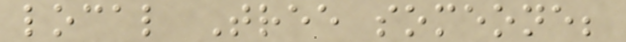local Tree someone;
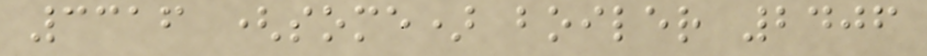3316 (some) boiler 2406
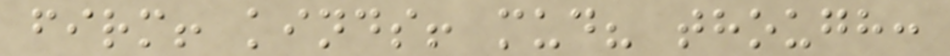firm! kinds! mud? though:
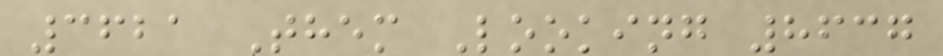3621 Them Looking 8637
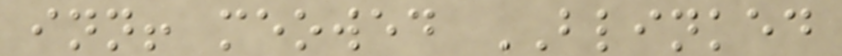inn! meowed BLINKED
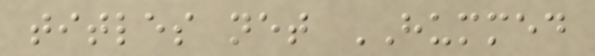titles net HUMMED
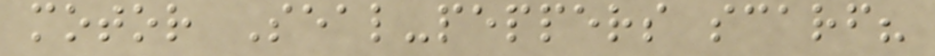motor Seal-peppers scarf?
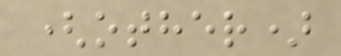(other)
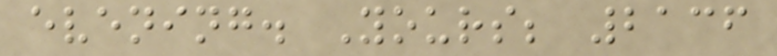evening. Yours; 2136
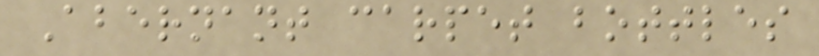Abernant carpet bottles
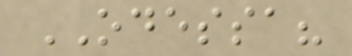ODESSA?
